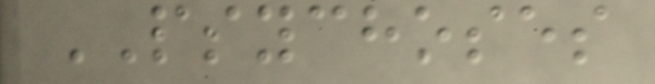PSYCHOSES
